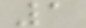1
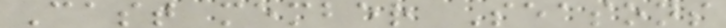Cast member Seasons
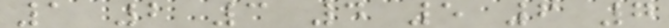1 2 3 4 5 6 7
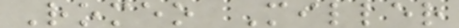Romeo Miller
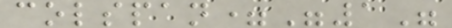colspan="1"
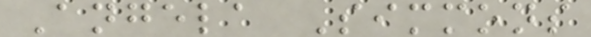Angela Simmons
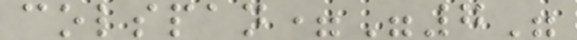colspan="7"
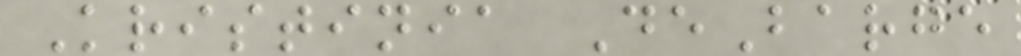Kristinia DeBarge
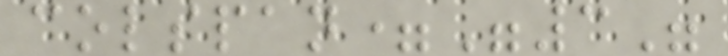colspan="3"
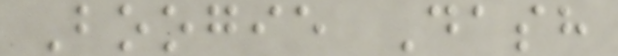Boogie Dash
